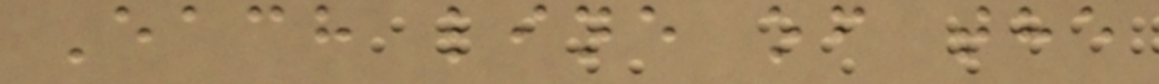Each line of the
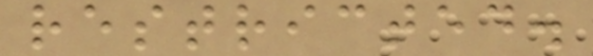restricted.
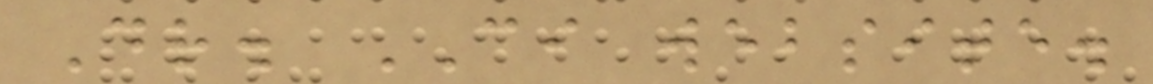Dr. CI website.
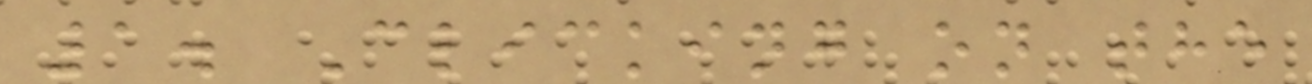1. Clicking on the
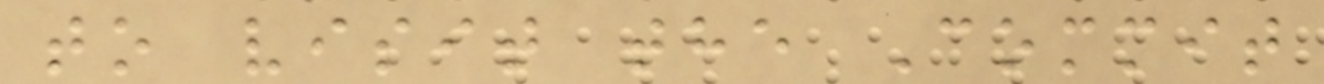to visit the Commit
